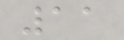11
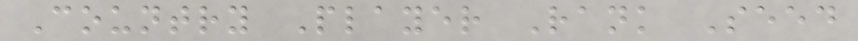Country Player Rank Seed
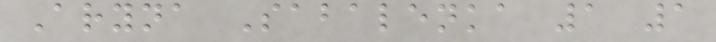Aryna Sabalenka 1 1
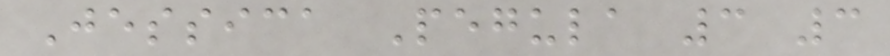Jessica Pegula 3 3
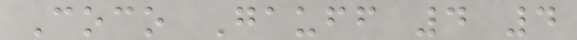Coco Gauff 4 4
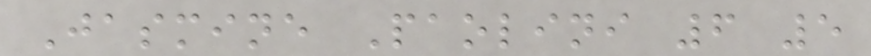Jasmine Paolini 6 5
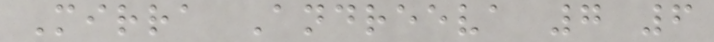Mirra Andreeva 7 6
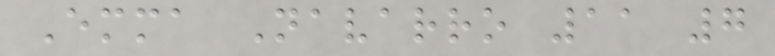Emma Navarro 11 7
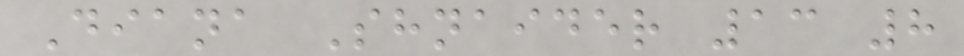Diana Shnaider 13 8
